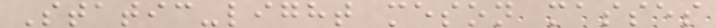Static-light meson masses
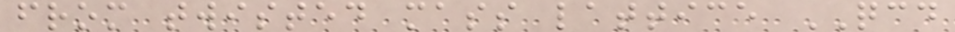from twisted mass lattice QCD
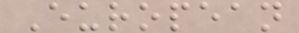European
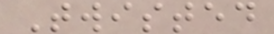Twisted
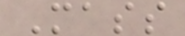Mass
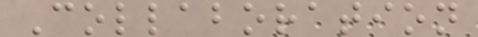Collaboration
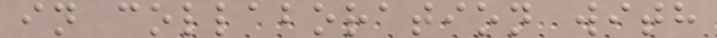in collaboration with
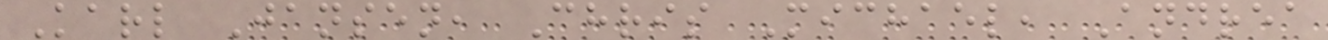Karl Jansen, Chris Michael, Andrea
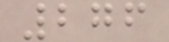276
